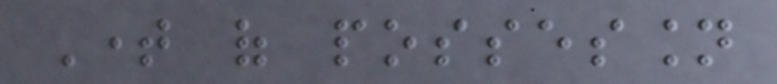Time of possession
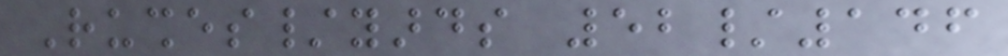Rushes/yards 52/146
